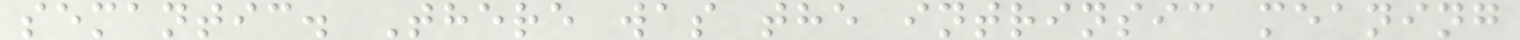semantic. There was the intrinsic meaning
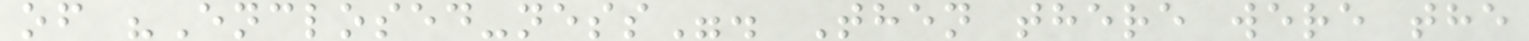of "Enclosed-ness". Then there were the
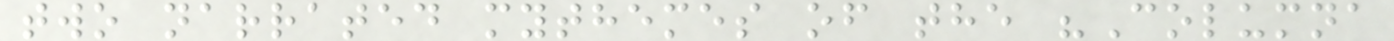two narrated mythemes of the "Columna
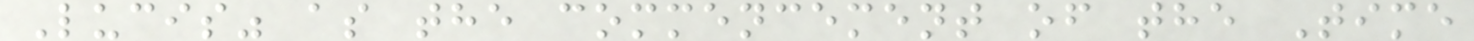Lucis" as the commencement of the Time
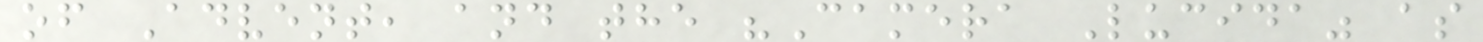of Advent, and the "Camera Lucida" as
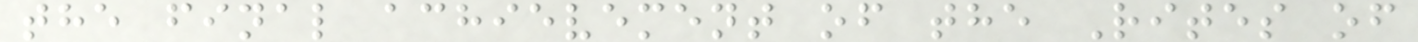the final achievement of the Rites of
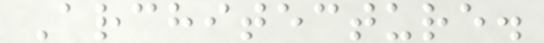Architecture.
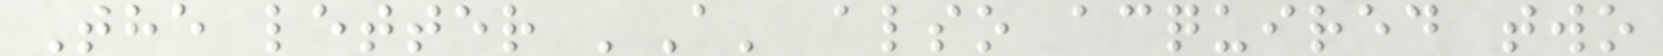The letter 'A' also acquired two
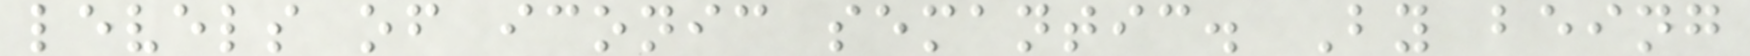levels of iconic semantic. By being
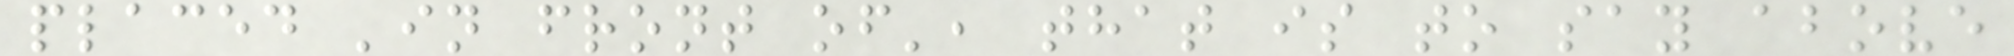placed 'in front of', that is to say above
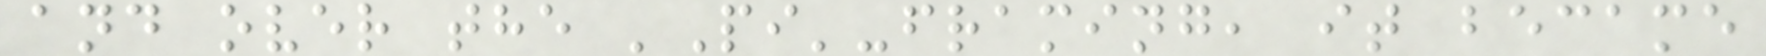and over the 'Pi'-framing, it became
